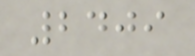2409
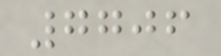7706
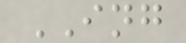ING
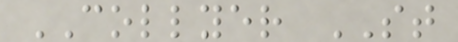COLLYER ST
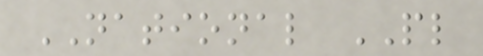NATIONAL PL
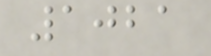1021
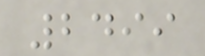2499
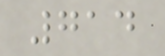714
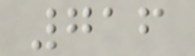716
